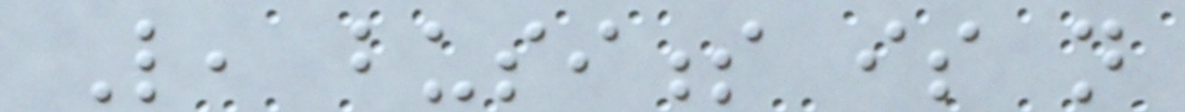Like, business is not
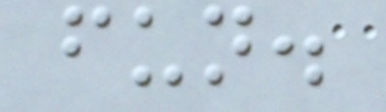fun.
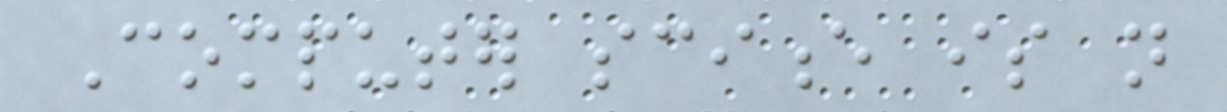Computer science is not
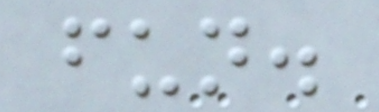fun.
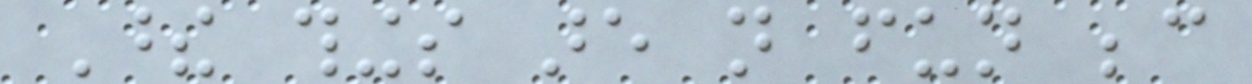These things are not fun because
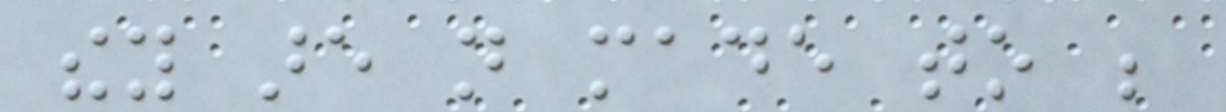they are not made to be
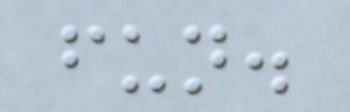fun.
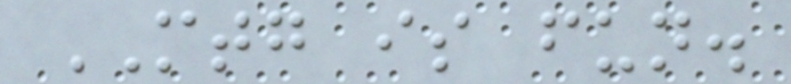MTG is fun.
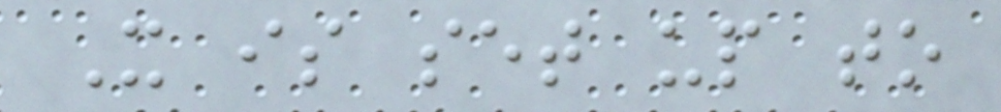It is set up to
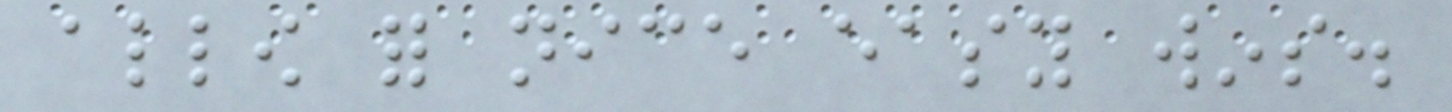allow for nice easy wins.
